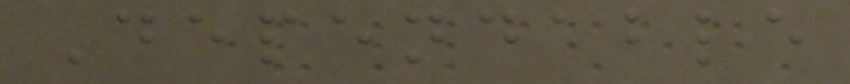Dependable
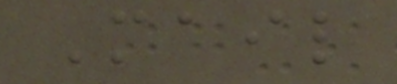Mail
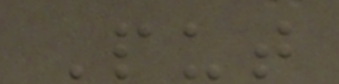Put
